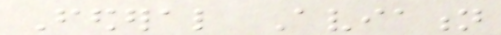Federal Aviation
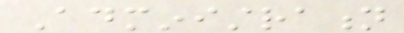Administration
